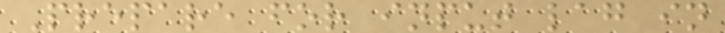Prepare for input lag in
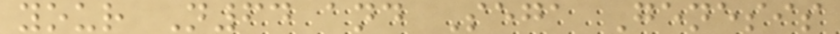your N64 and Sega Genesis
